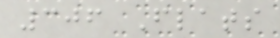306 Flats
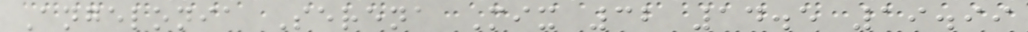Angelonia Serena Mix 32 14.5 19.99
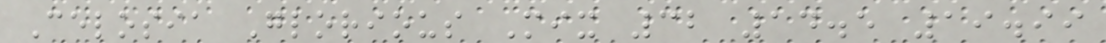Celosia Glorious Mix 32 14.5 19.99
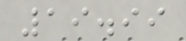19.99
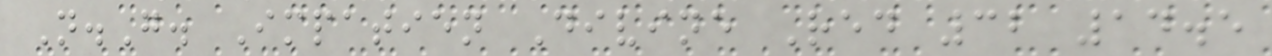N.G. Impatien Divine Red 32 14.5
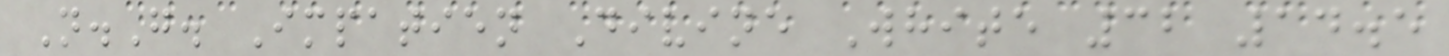N.G. Impatien Divine White 32 14.5
